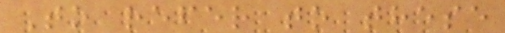To refer to these
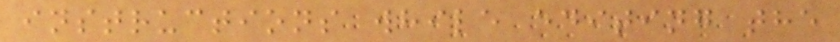instructions while editing the
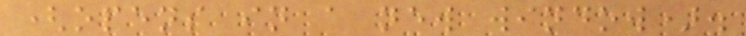(opens in a new window).
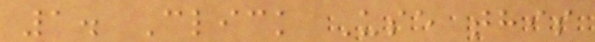1. Click Use this
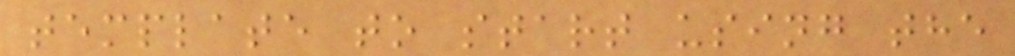template to start using the
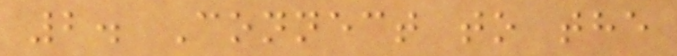2. Connect to the
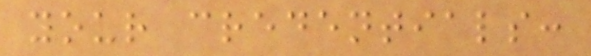your credentials:
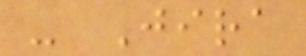- Jira
